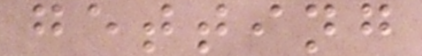getting
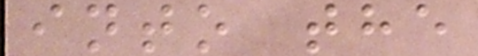into the
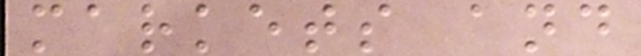markets and
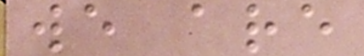we are
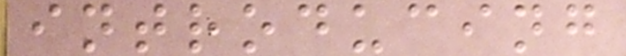introducing
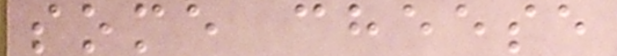some cheese
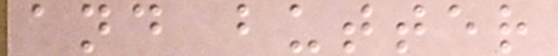and butter
